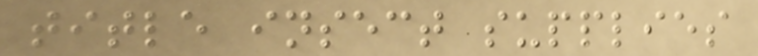title insect supplies
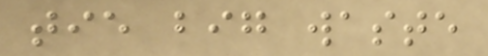tie big waste
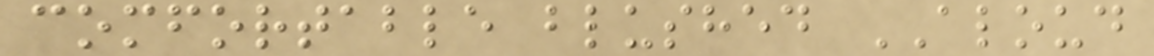comfortable blushed ALOUD
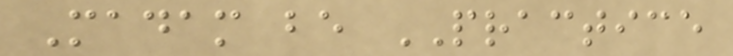Madam be PRACTICE
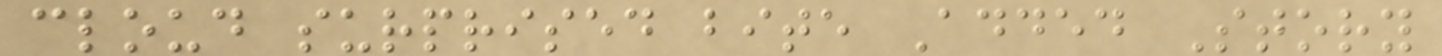cloud surprised bite Added Story
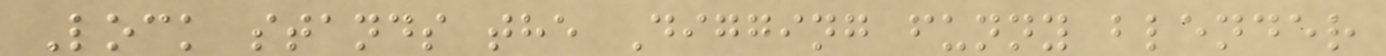Lock stands the Digging funny blender
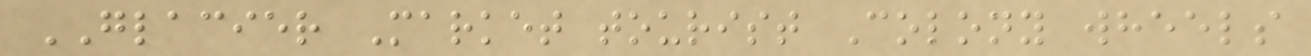GLACIER Market tourist Colony wheels
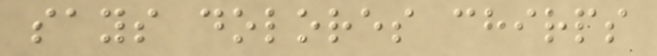says dolores chirps
